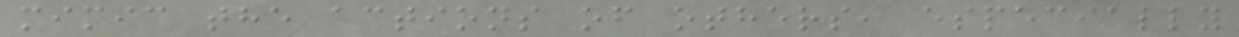mimic the actions of others, especially
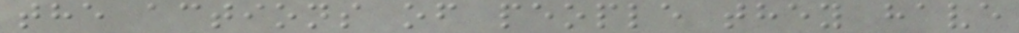the actions of people they have
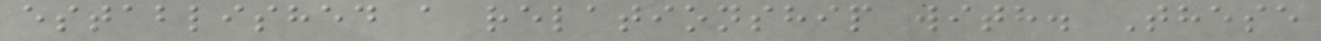established a relationship with. These
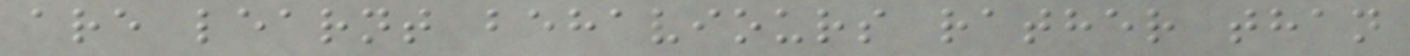are learnt behaviours rather than
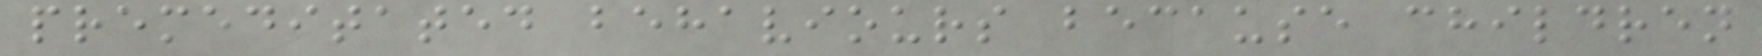premeditated behaviours because children
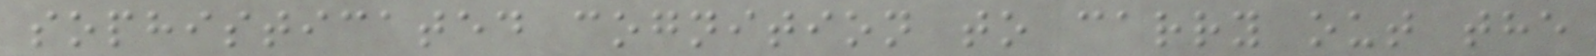sophisticated cognition to carry out the
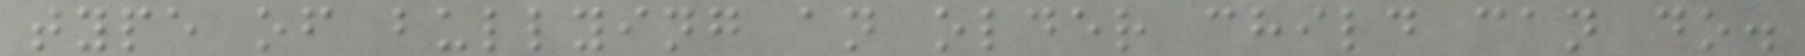type of bullying an older child can do.
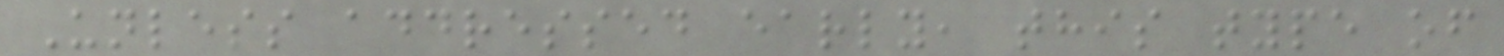Unless addressed early, this type of
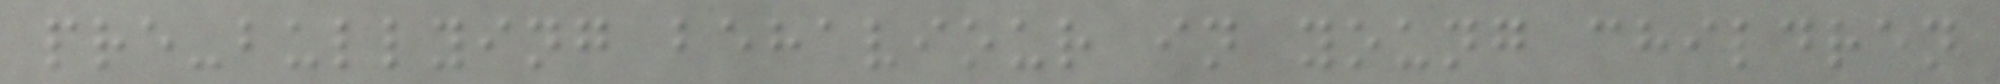pre-bullying behaviour in young children
